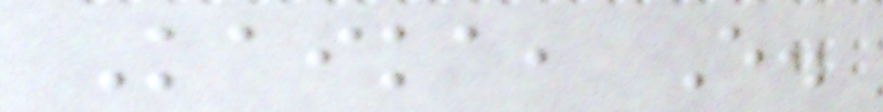Kaika, E.
